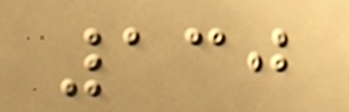130
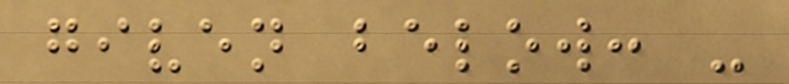given below: -
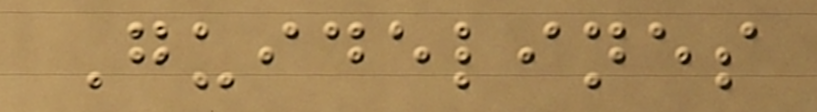Guidelines
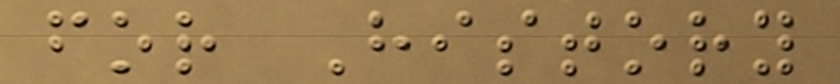for History
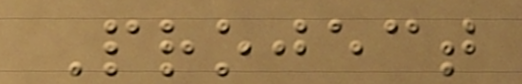Project
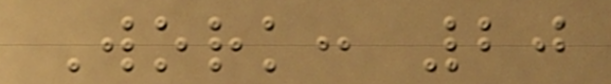Work: 20
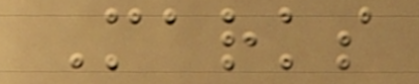Marks
